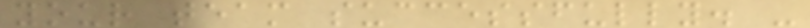your team successfully. -
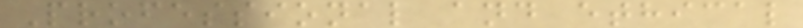Professional and ethical
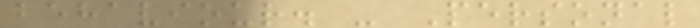behaviour. - Personal
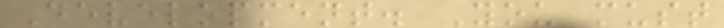Development. You must
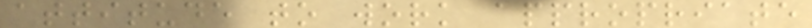attitude to work appropriate
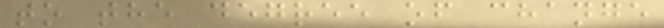to the degree of change
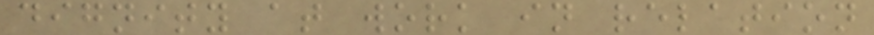dignity at work in relation
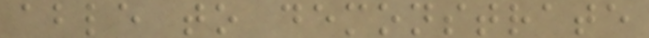able to demonstrate
